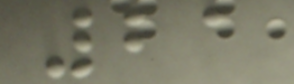21
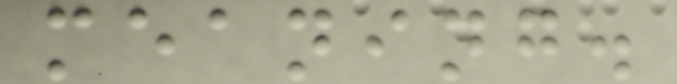meaning.
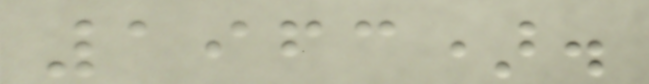1963).
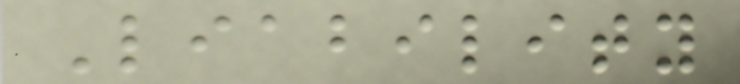Liability
